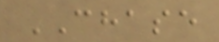CHASE
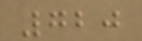720
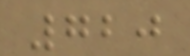720
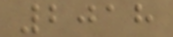2018
